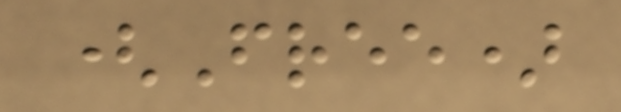(Free)
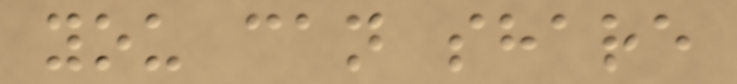you can share
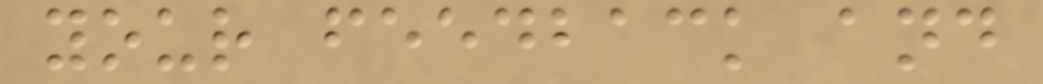your feedback and
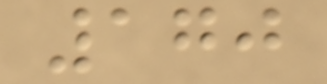170
